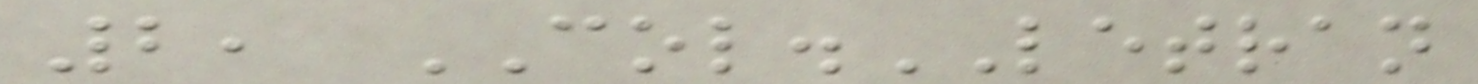2, COL.LETRAN
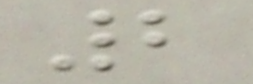2
